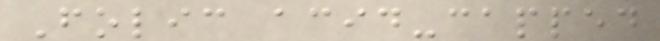Folic acid-capped
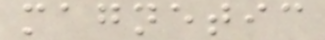magnetic
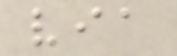via
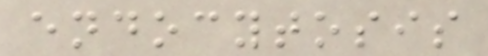endocytosis
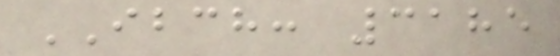IBCH: 3185
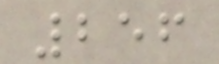256
